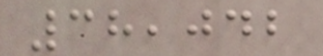38,042
